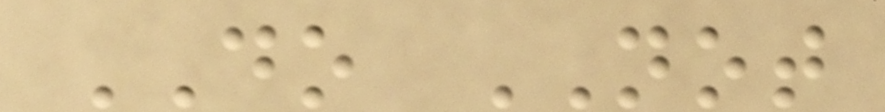DO NOT
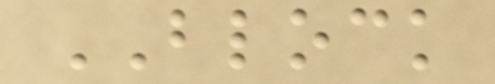BLOCK
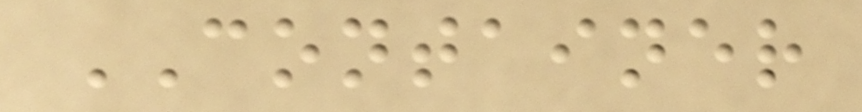CONTAINER
